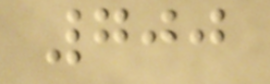700
